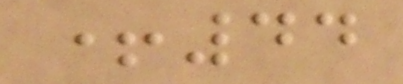+44
